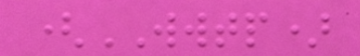(WWTP)
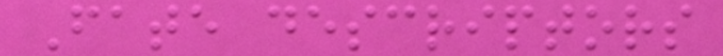Fate descriptors
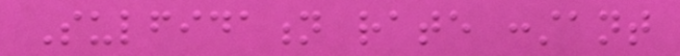Sulfidation rate constant
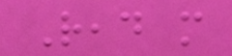Read more
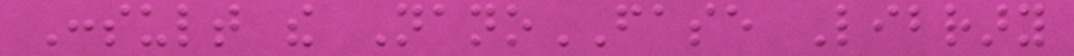Consult the NanoFASE Library
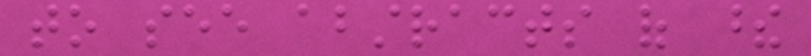to see abstracts of these
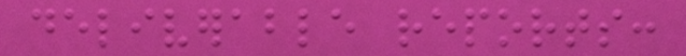deliverable reports:
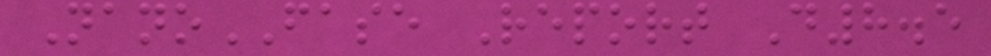NanoFASE Report D8.5
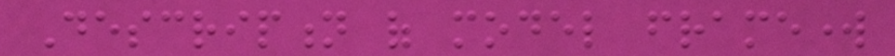Description of model framework
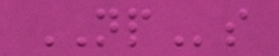NPs
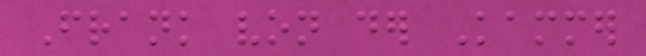Frank von der Kammer
